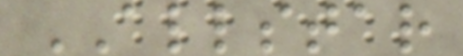ALLSTAR
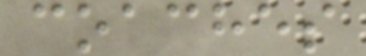coaches
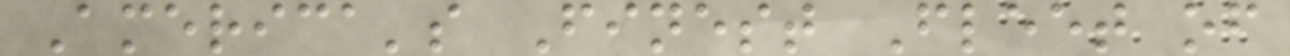America's Finest Fleet of
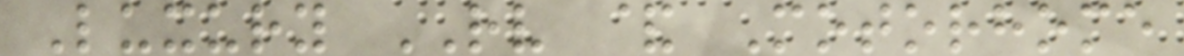Luxury RV & Motorhome
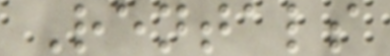Rentals
